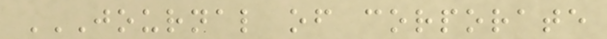JOURNAL OF CORPORATE
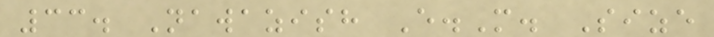33. Nawazish E.M. Size
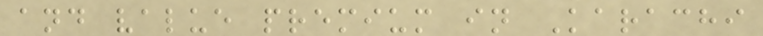and value premium in Karachi
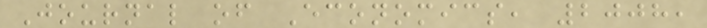Journal of Economics, 2008,
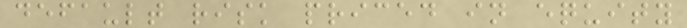default risk priced in equity
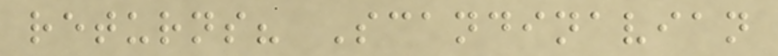returns? Scandinavian
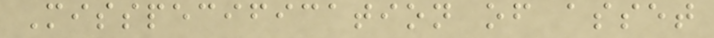Misspecification of asset
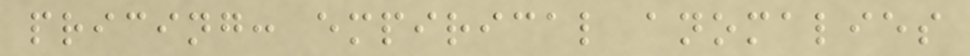pricing: empirical anomalies
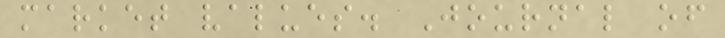market values. Journal of
